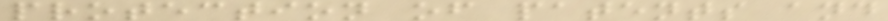protection of patents and
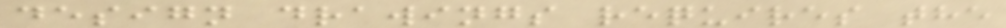design drawings requires the
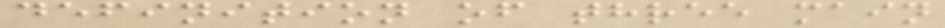definition of three main
